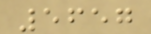5657
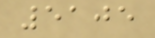5105
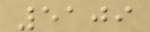5109
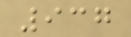937
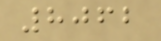8062
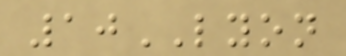10LYON
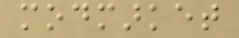modmarket
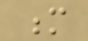m
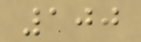100
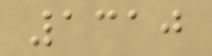1310
